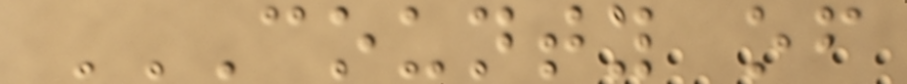COUNTY OF
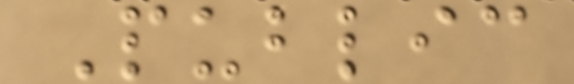Public
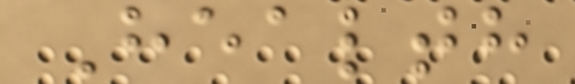Health
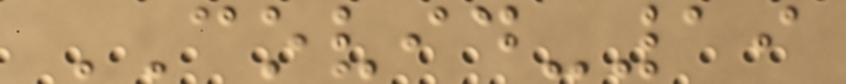COVID-19
